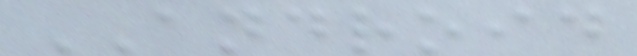ANDROID
